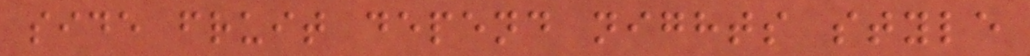side fruit depend nights style
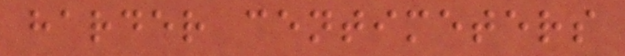harder centimeters
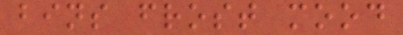bins frost mood
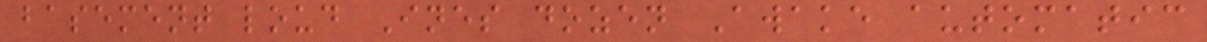basement loud Ines dozen Awake automatic
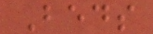Beds
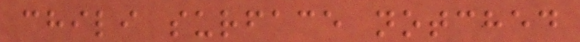chili surface notched
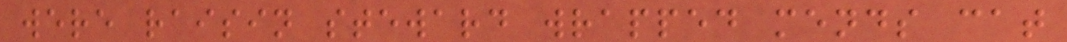were raisin steward wrapped mends cat
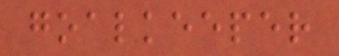goalkeeper
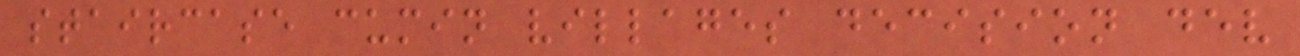staircase cumin villages decision dev
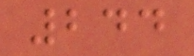244
